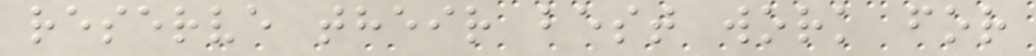reserve their best work for
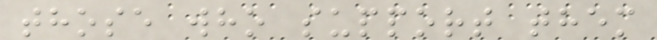those who support them
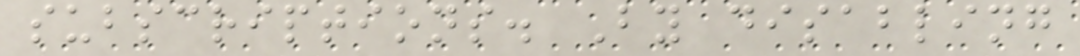subscriptions. By disabling
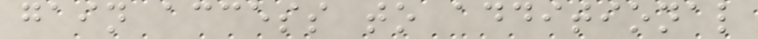gain access to additional
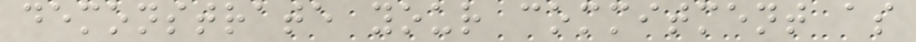demonstrate your commitment as
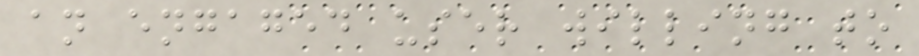an engaged user willing to
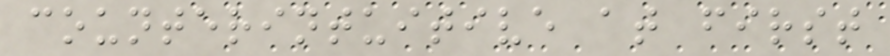counterintuitive at first
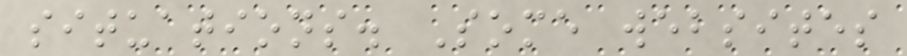situations. Some websites
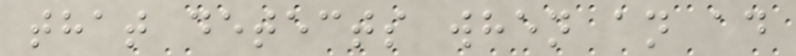that detects when an ad
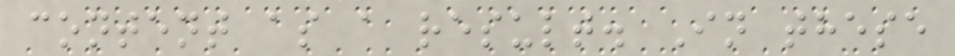content as a result. In these
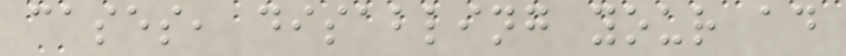cases, disabling your ad
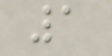1
